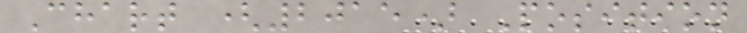Chart (2015) Position
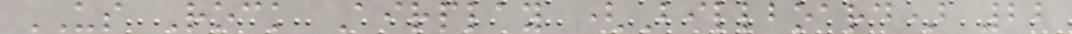US Rock Airplay (Billboard) 22
